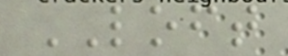LOFT
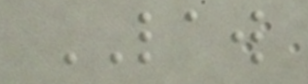LAW
